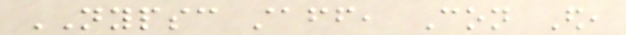NYPSC staff, Con Ed,
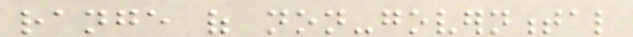range of non-governmental
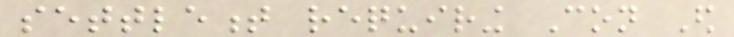settlement requiring Con Ed
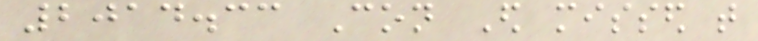2014.33 Con Ed missed that
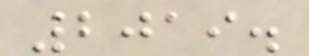2019.
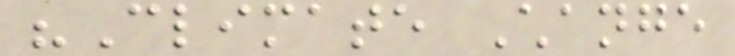"Climate Change
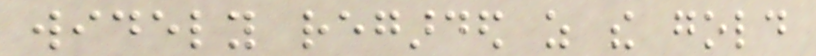widely regarded as the gold
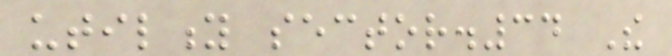utility sector.34 The
